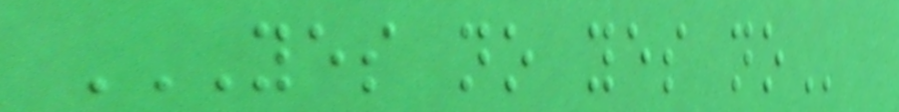YES NO YES NO
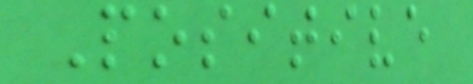Positive
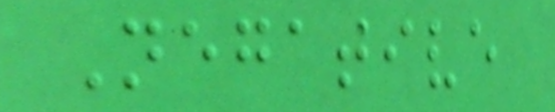Negative
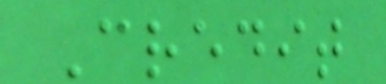Credit
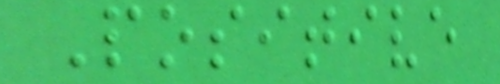Positive
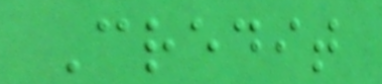Credit
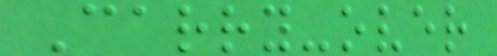Carry-over
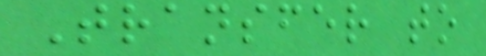Transfer to
